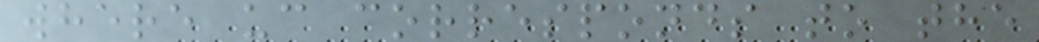where uc corresponds to the
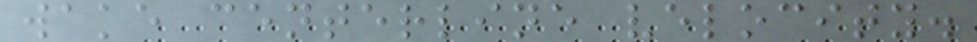wake centerline velocity.
